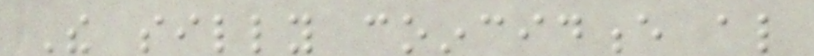The silly coincidence also
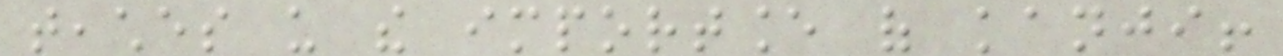teaches us the importance of kanji!
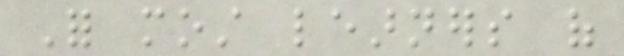For most learners of
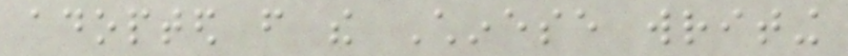adopted from the Chinese writing
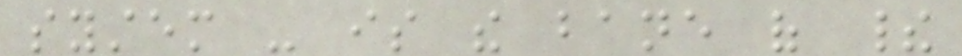system - is the bane of their
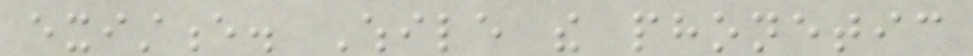existence. While the phonetic
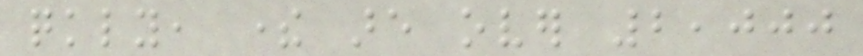quickly, there are over 2,000
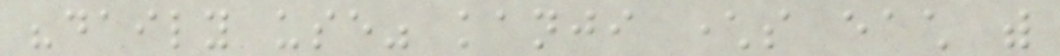"daily use" kanji characters each with
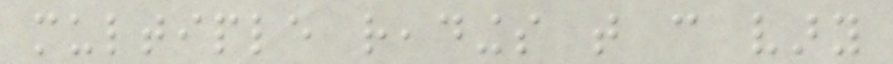multiple readings that can vary
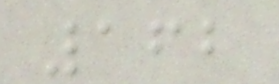162
